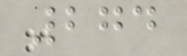274
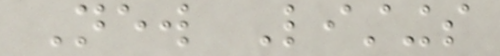New Listings
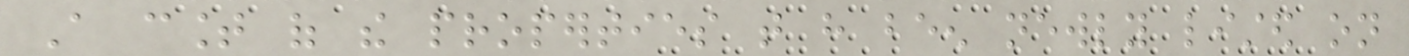A count of the properties that have been newly listed on
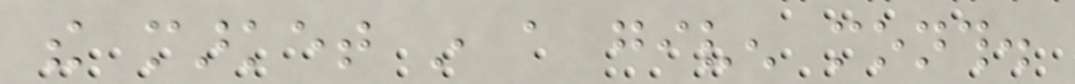the market in a given month.
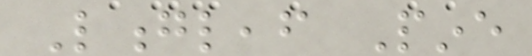Longleaf Pine
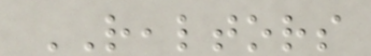REALTORS
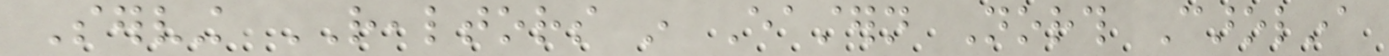Serving REALTORS in Eastern North Carolina
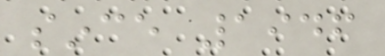since 1946
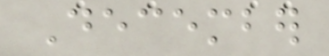December
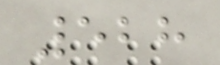528
